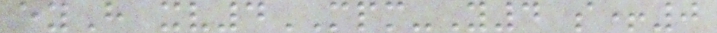eyH xv4MPM-Y4 s+0
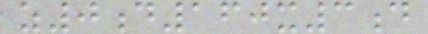z0d160x3d
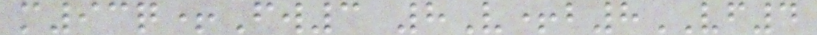m93q+Fw3 8V+b8VF4
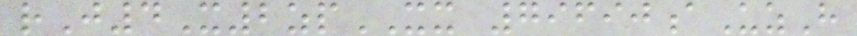rJ4X2zpXX 79690aUzH
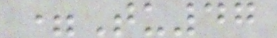=Tu47
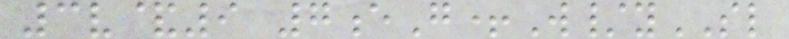3v&9 7eG+W/ySL
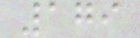179
